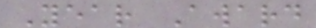Year Award
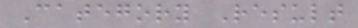Category Result
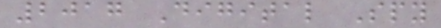2017 Digital Spy
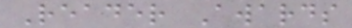Reader Awards
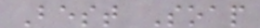Best Soap
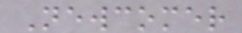Newcomer
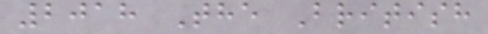2018 The British
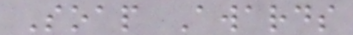Soap Awards
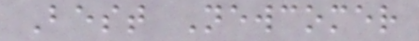Best Newcomer
